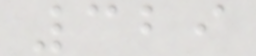329
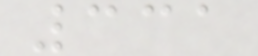331
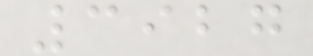3927
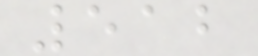512
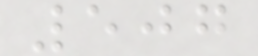507
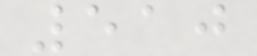510
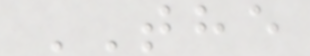THE
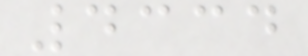4334
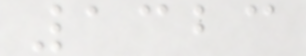1323
